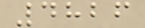4826
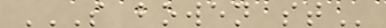S BOWEN ST
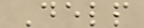Delp
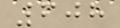608
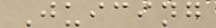Juicing
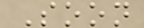Soon
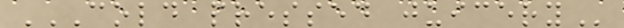COLD PRESSED JUICERY
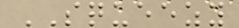SQUEEZY
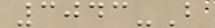3043-B
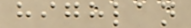highlan
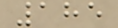185
